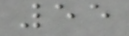55
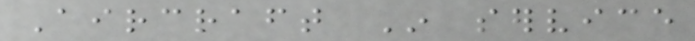Aircraft In service
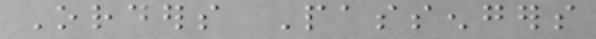Orders Passengers
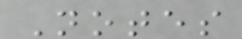Notes
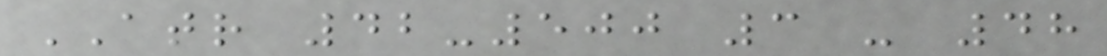ATR 42-500 3 - 48
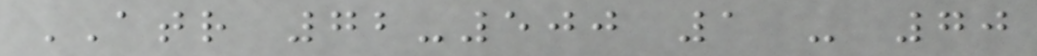ATR 72-500 1 - 70
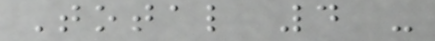Total 4 -
